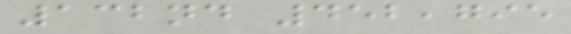132nd 452,795
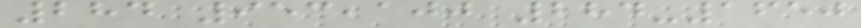284 953,100 284-1650
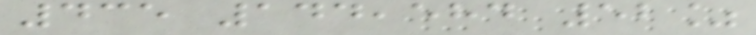435 144,584 52%
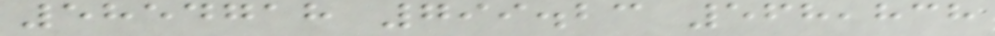5854718 799.23 568,838
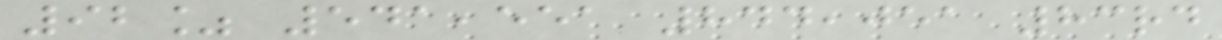92% 541,551 844,051 83rd
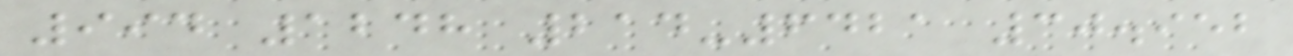994 1248 214-6421 30.952
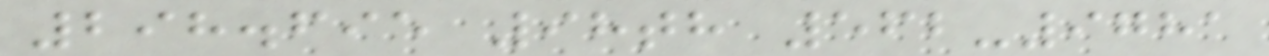298.695 98th 562-9781
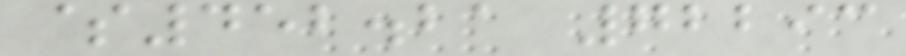$452.21 72293
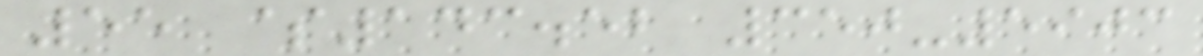55 $143.52 350-5903
